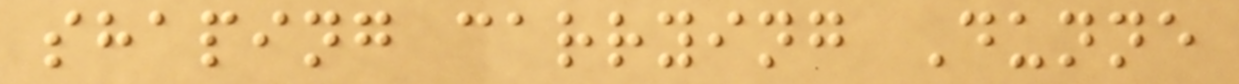shaping carrying Dunne
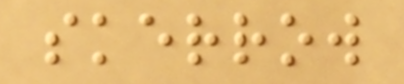skerrow
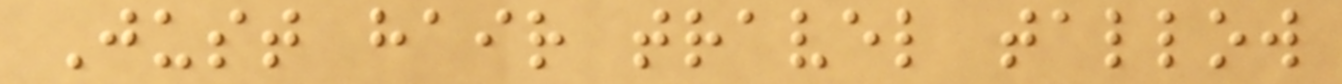Just hair travel tallow
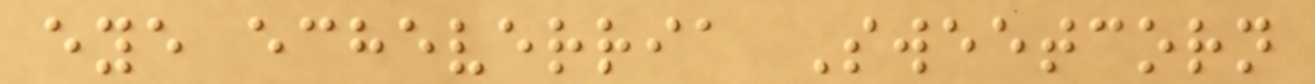eye echeverria Sweetcorn
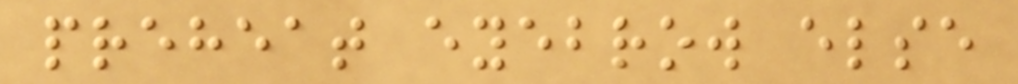preheat eyebrow else
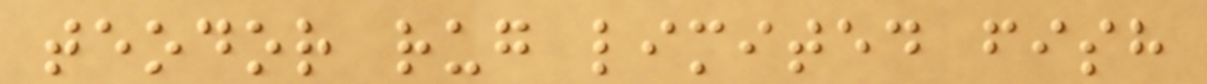teodor rug limited fish
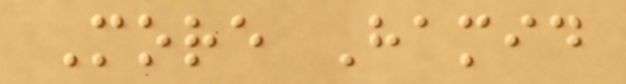More Hamid
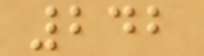242
